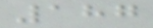187
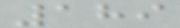189
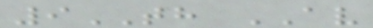9TH AV
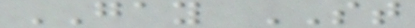GAY ST
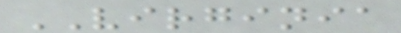VIRGINIA
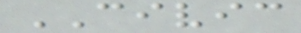CIVIC
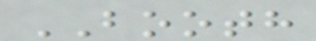BOOTH
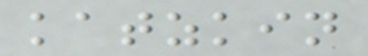katzkin
